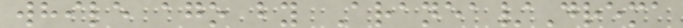while ago by Aranea/Drema
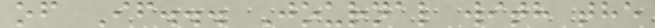of If... Journal with the
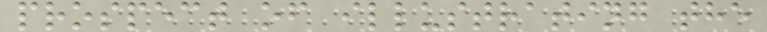prospect of illustrating the
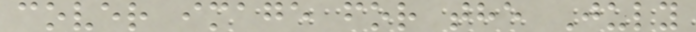cover image for the July
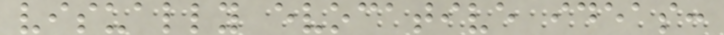visually evocative ideas:
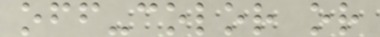off-color or
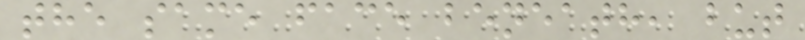the same face beneath, but
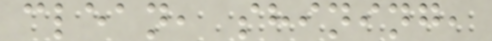clean, shining,
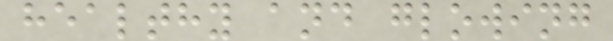healthy and glowing
